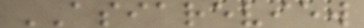ASIAREVIEW
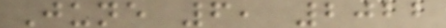June 6, 2022
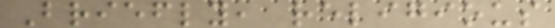Briefly, religious
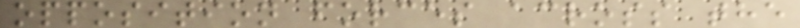opposition forces across the
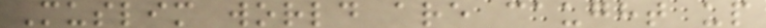Muslim world are caught up
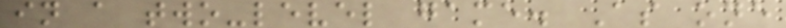in a two-level game. As one
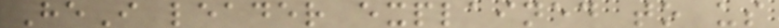HeI leader explained to us
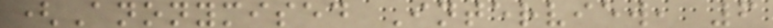(Anonymised Interview, 6
